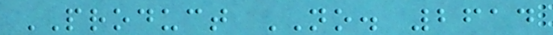PRODUCT NO. 2614
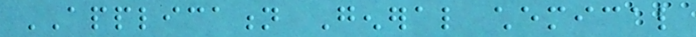APPLICATION General chemical
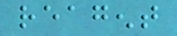reagent
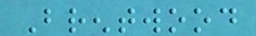Brentwood
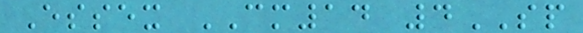Essex CM14 4SP
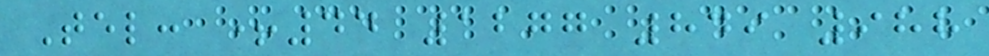Tel: +44 1277 849 988
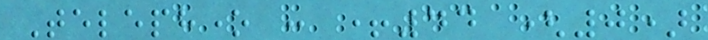Telephone : +44 (0)
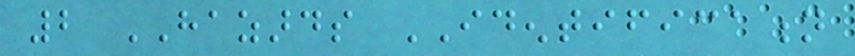2 HAZARDS IDENTIFICATION
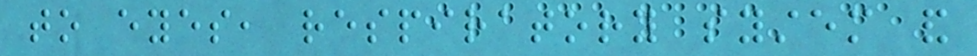to eyes, respiratory system and
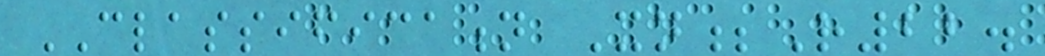CLASSIFICATION Xn;R22.
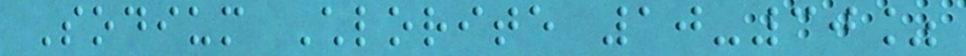Sodium Chlorite 10-30%
